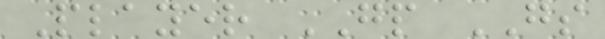Player GP GS
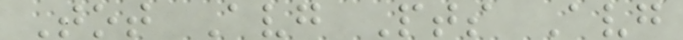Tot Avg Pts Avg
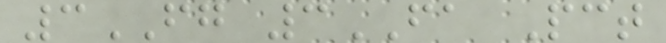3FG 3FA Pct
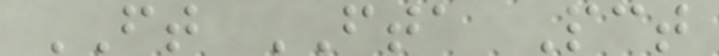FT FTA Pct
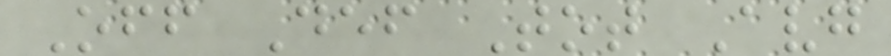Off Def Tot Avg
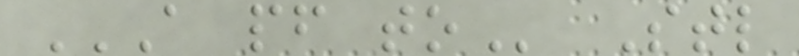A PF TO Stl
